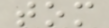tom
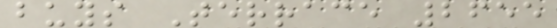buys Terrace 2655
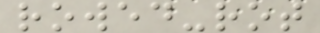rowed-rot
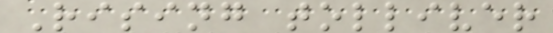Rising tolliver
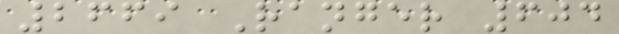2669 Ranger 604
